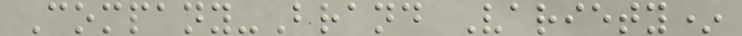Company-Brand Variety*
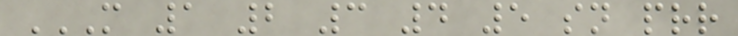M 1 2 3 4 5 SN PRR
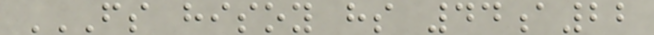FS HISOY HS 44A22
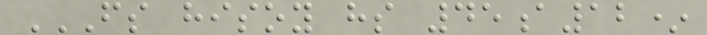FS HISOY HS 45A12*
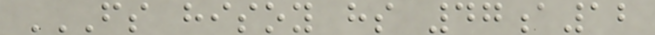FS HISOY HS 47A12
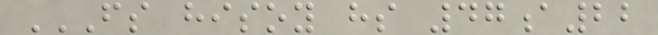FS HISOY HS 47A22
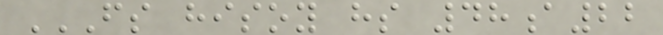FS HISOY HS 48A22
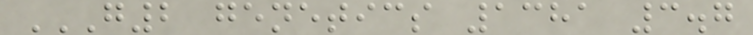G2 GENETICS 1381 3.7
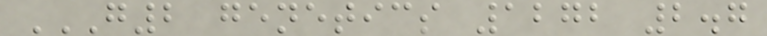G2 GENETICS 1272 2.7
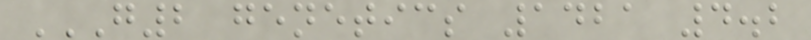G2 GENETICS 1421 4.2
